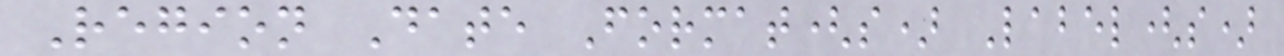Region Date Format(s) Label(s)
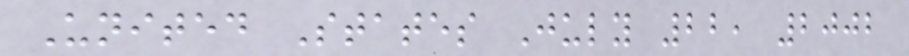United States July 22, 2002
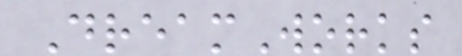DreamWorks
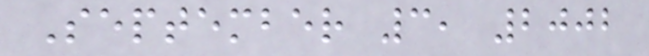September 3, 2002
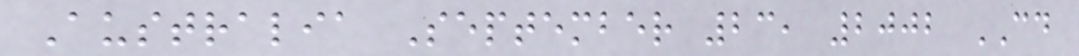Australia September 23, 2002 CD
